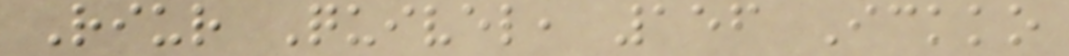Riur Quivel, 156 Ickko
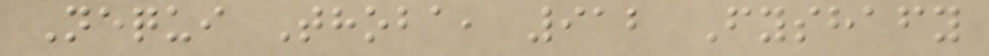Nequi Thoba, 912 Fyshafy
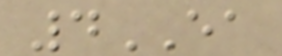4EA
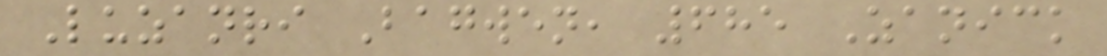Luzanri Bagwen, 685 Zanick
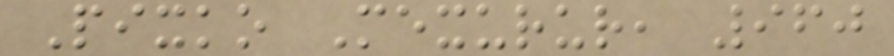Pixko Mexurur, 960
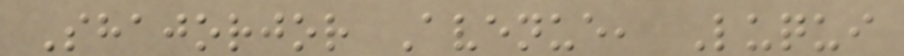Shajorjor Avenue, Luqui
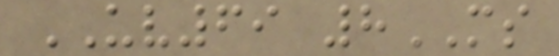UV69 8MS
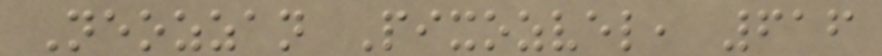Neozzan Pixozvel, 616
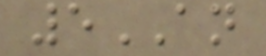5AN
